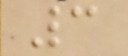3
